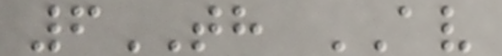6TH AV
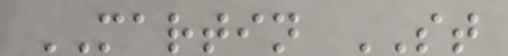MARTIN ST
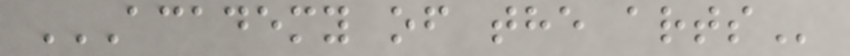ACADEMY OF THE ARTS
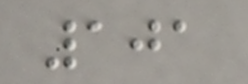101
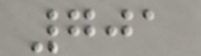701
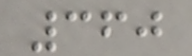360
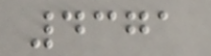4371
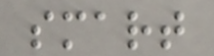smart
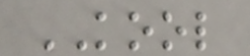KOOL
